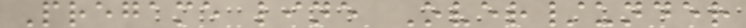Pregame line Over/under
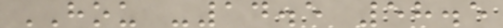HOU -14.5 58.5
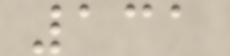131
